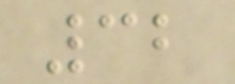32
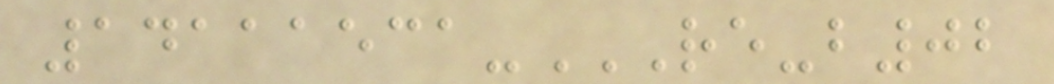14111531-RE-B02
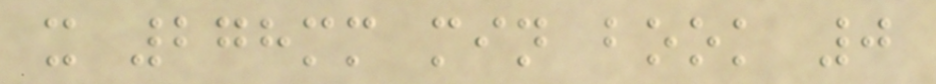x 278mm min book 0
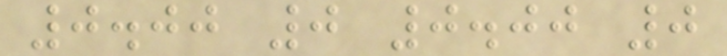0.00 0 0.00 0
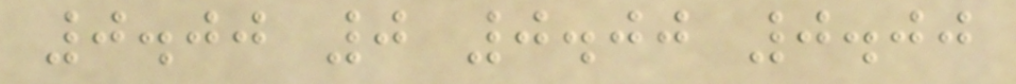0.00 0 0.00 0.00
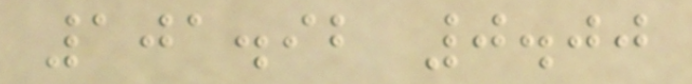101.92 0.00
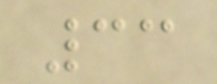33
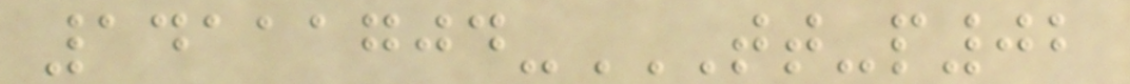14111704-TT-P02
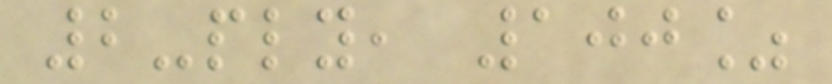2-ply, 100%
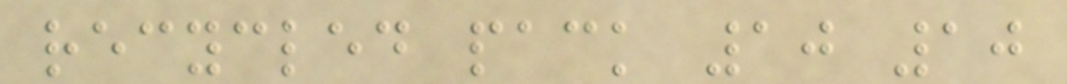recycled pack 10 10
